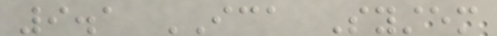9.1 ICA System
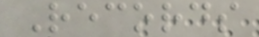Records
